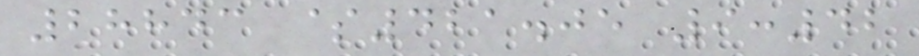28843 $421.05 9:42
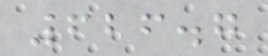626.7
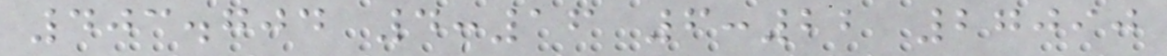403.704 4:16 6:22 27090
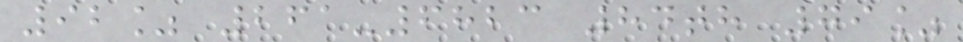92% 261-6823 84th 79%
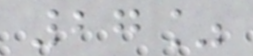27%
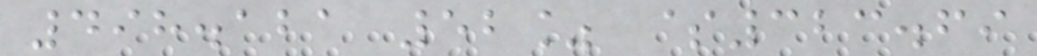498.121 52% $323.69
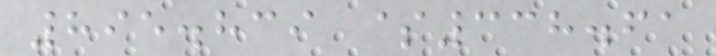895.839 $338.61
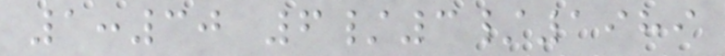1:30 6/3/1989
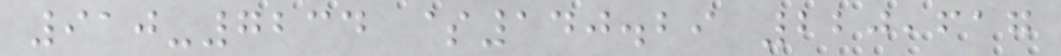910-7234 $140.29 220,617
